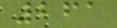261
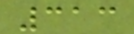313
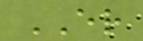ER
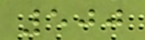500
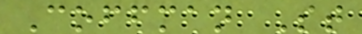Coffman St
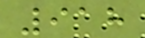918
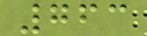763
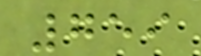759
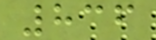836
